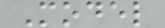Model
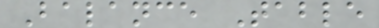Balance Table
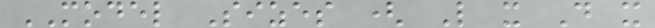MODEL Sizes ( L x D x
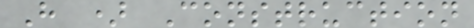H ) Construction
